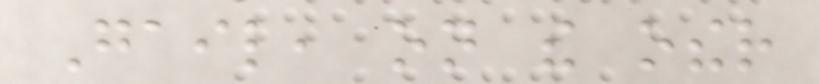Gail, on the other
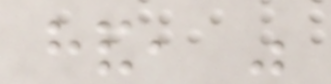hand, was
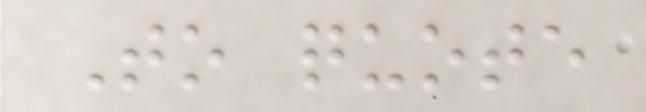To quote
